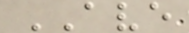AVE
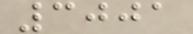3001
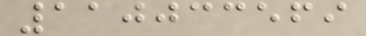110033569
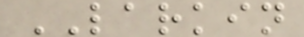LARKIN
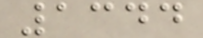1344
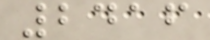2416
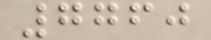7760
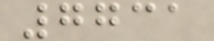7731
